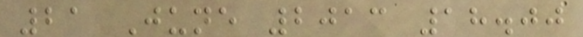21 June 2013 18.00
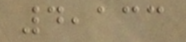4,133
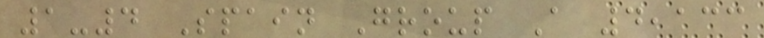1-4 Spain Group A 4,133
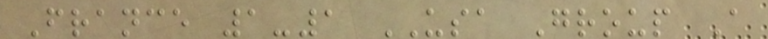France 1-1 USA Group A
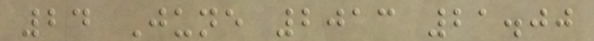24 June 2013 21.00
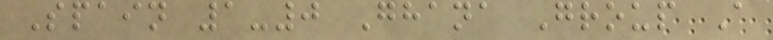Spain 1-0 Ghana Group A
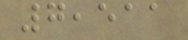7,511
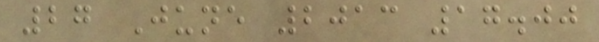27 June 2013 17.00
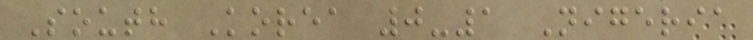South Korea 0-1 Nigeria
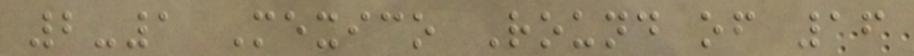2-1 Mexico Round of 16
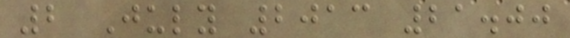2 July 2013 21.00
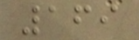169
